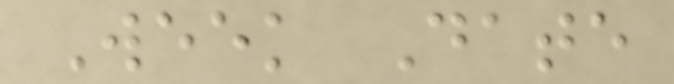Week Date
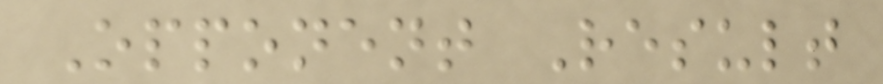Opponent Result
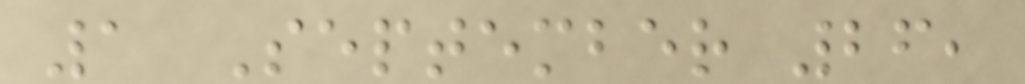1 September 26,
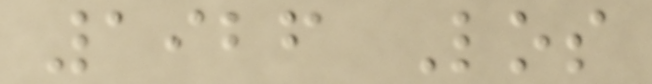1926 Los
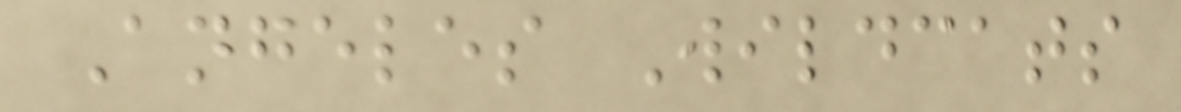Angeles Wildcats
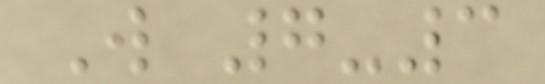W 7-3
